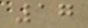17
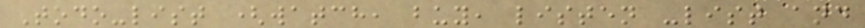Todo-list (watch, buy, listen -list and
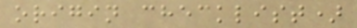origin checklist)
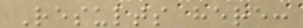Results here:
